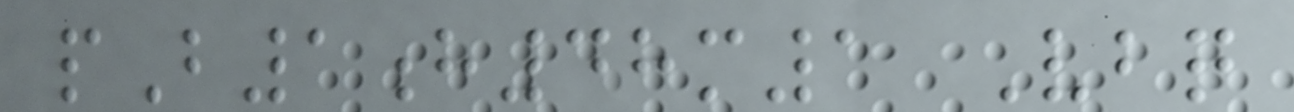pB1h48m1 Vbq
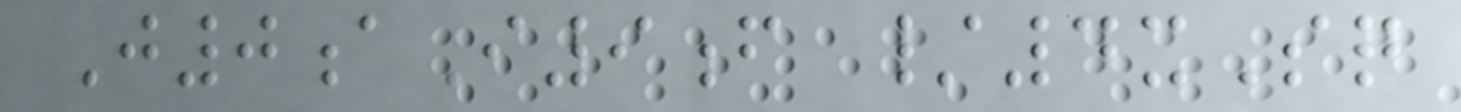J0aI9f /4xSq
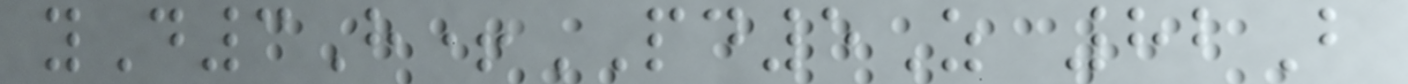yD3H+PD5Z 82B
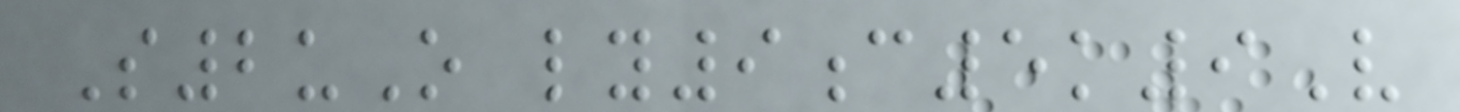S2uO ly9c5k9V
